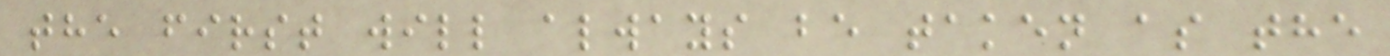the first will always be taken as the
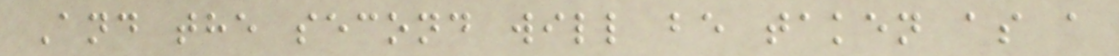And the second will be taken as a
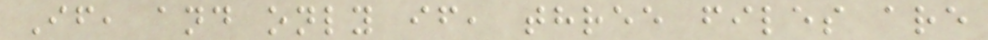If, and only if, three files are
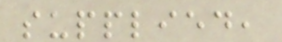supplied,
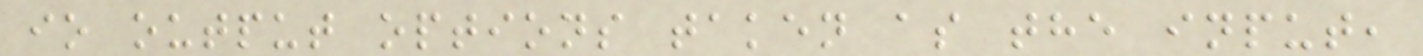io output options taken as the input,
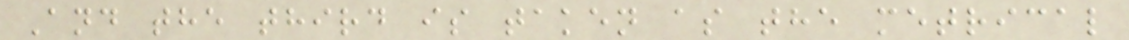And the third is taken as the metrical
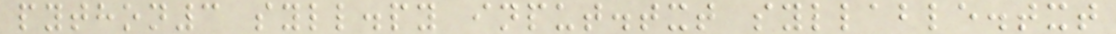python3 syll.py input.txt syllable.txt
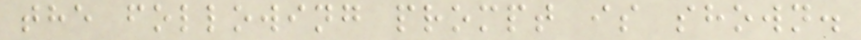the following prompt is shown.
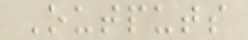Outputs
